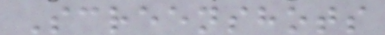Screenshots
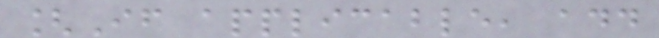[If applicable, add
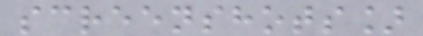screenshots]
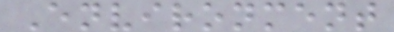Environment
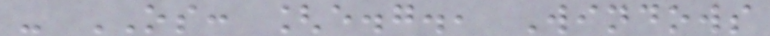- OS: [e.g., Windows
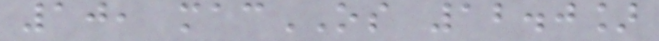10, macOS 12.0]
